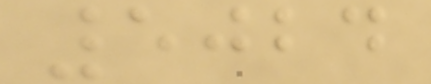5024
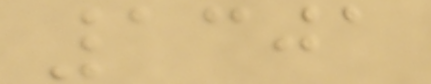1301
